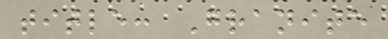title: Granite
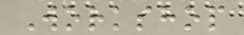Workshop
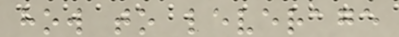how to leverage
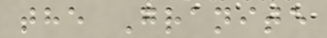the Granite
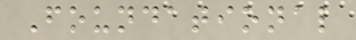Foundational
